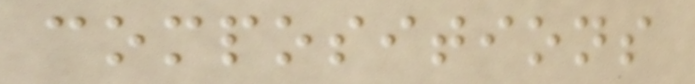compositions
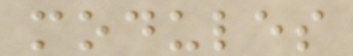modules
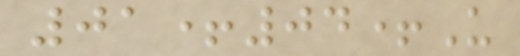01+04+U
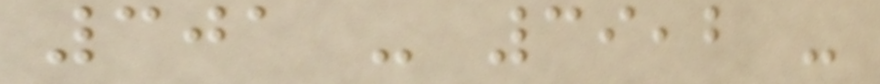301 - 39,2 -
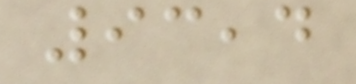93,4
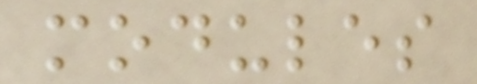modules
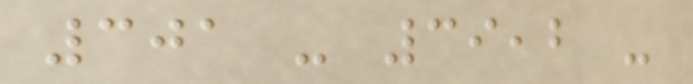301 - 39,2 -
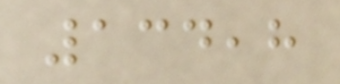134,8
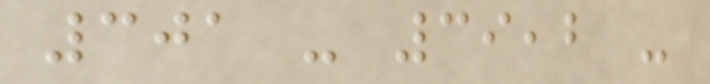301 - 39,2 -
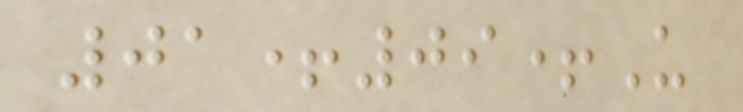01+09+U
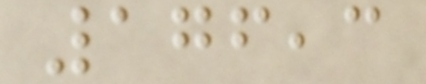176,3
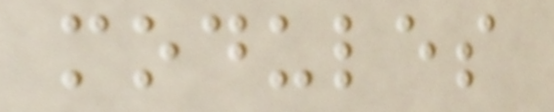modules
